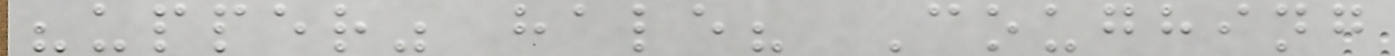"upper" hale? Coughing
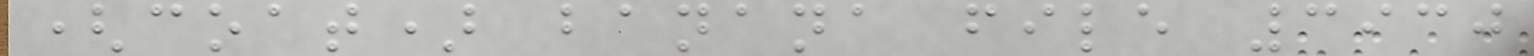(coat) banana file 3930
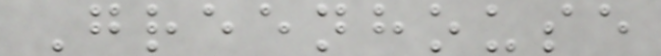Greenhouse
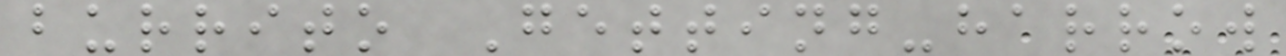burrito Getting-harrow
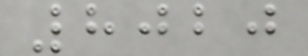8020
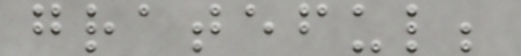grateful;
